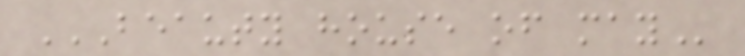BEAUTY HOUSE OF MAY
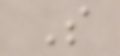S
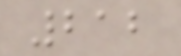212
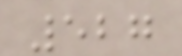527
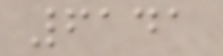6141
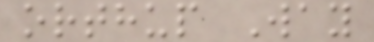orthup Way
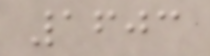1603
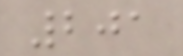201
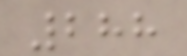288
